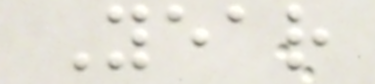Year
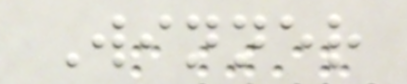Winner
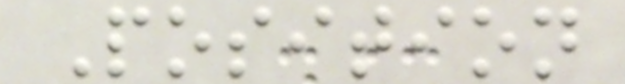Position
